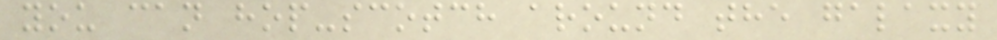you can hop-scotch around the galaxy
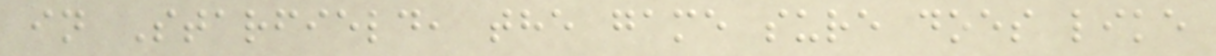in Starfield, the game sure does like
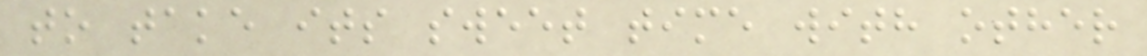to take its sweet time with other
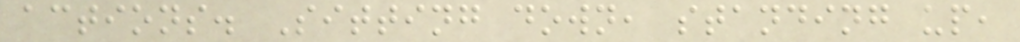actions. Sitting down, standing up,
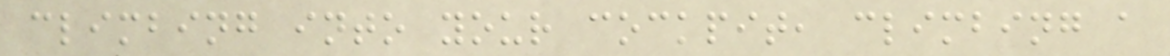climbing into your cockpit, climbing a
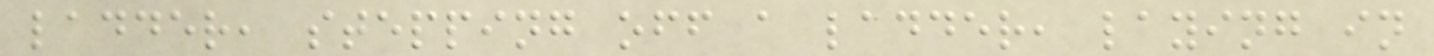ladder, stepping off a ladder, laying in
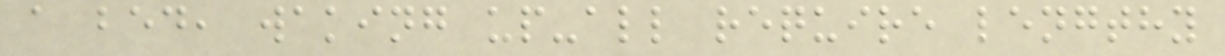a bed, waking up-all require lengthy
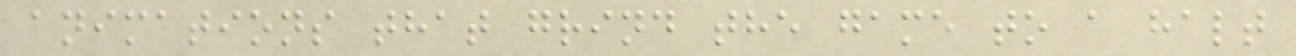animations that grind the game to a halt
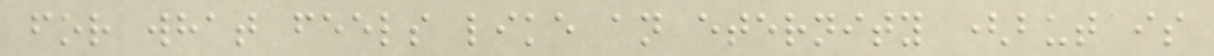for what feels like an eternity (but is
